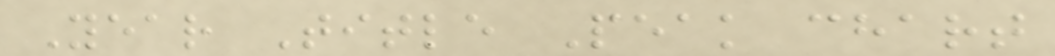Year Title Peak chart
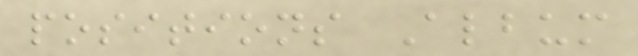positions Album
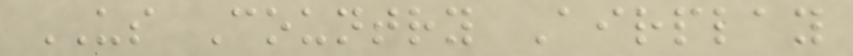US Country Airplay
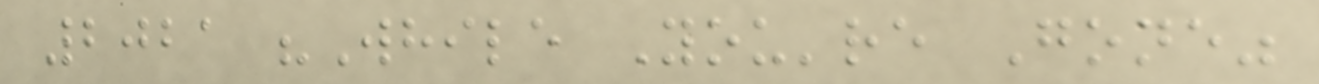2021 "While You're Gone"
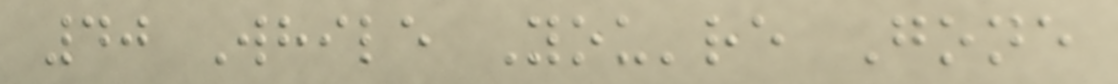40 While You're Gone
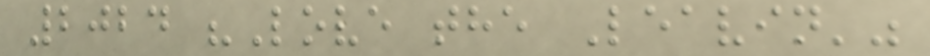2024 "Love the Leavin'"
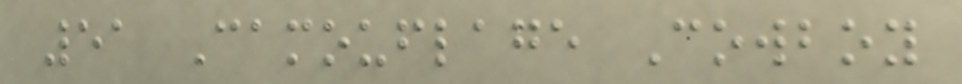51 Camouflage Cowboy
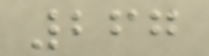267
